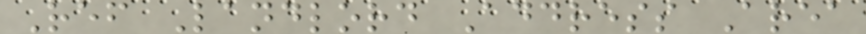Ref Landlord Address Area
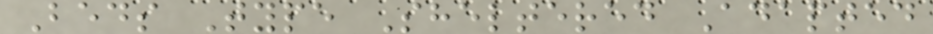Beds Type Sheltered Adapted
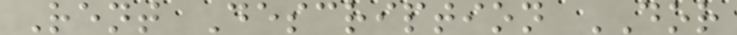Rent Description DOR
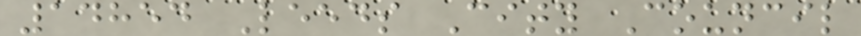14854 Leeds City Council
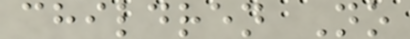children No
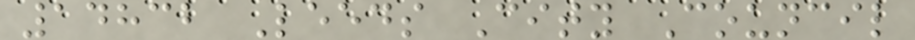14832 Leeds City Council
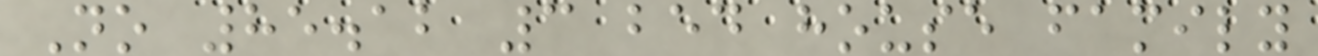No 85.12 3 bed house family
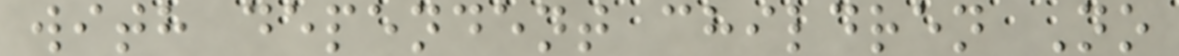with dependent children No
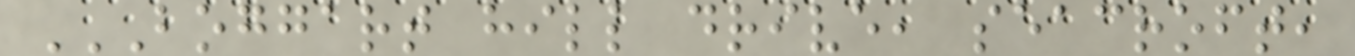BOGGART HILL DRIVE, SEACROFT,
